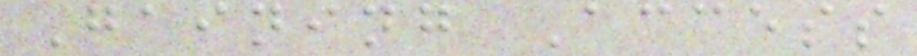Gaining Access
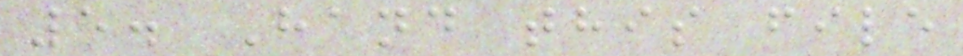5. Hand this file
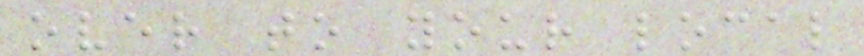over to your local
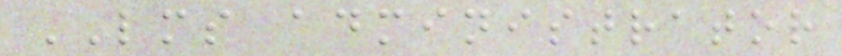LMS administrator
